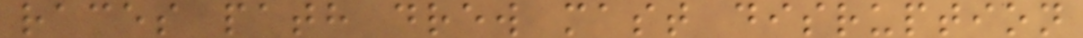races path drew mast disruption
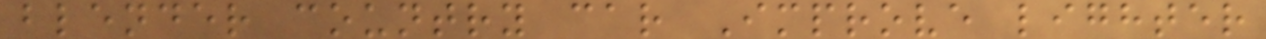blender country car Improve lighter
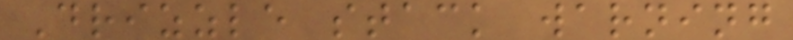Drizzle stack warning
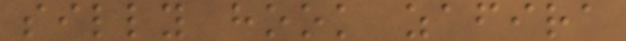silly hook zafira
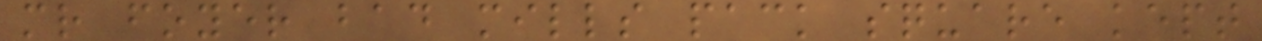mr foyer bad mills pack square kept
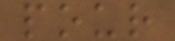pour
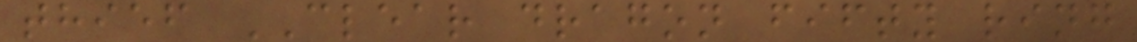thief CLEAR dragon fifty ring
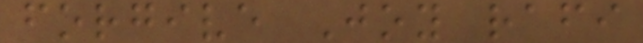forgive Joy rafi
